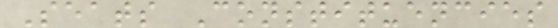Seats Constituencies
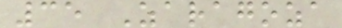35 Zaragoza
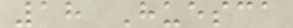18 Huesca
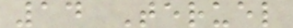14 Teruel
